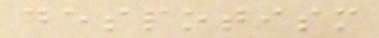despotism
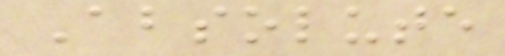Absolute
